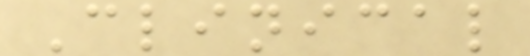Clinical
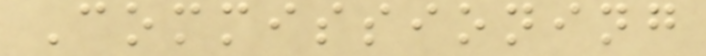Commissioning
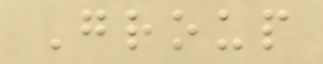Group
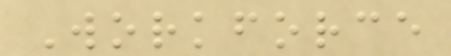Workforce
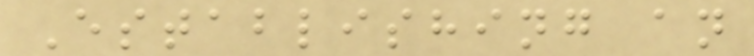Establishing an
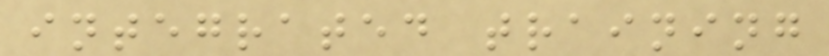integrated training
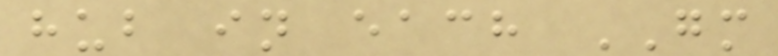hub in each GM
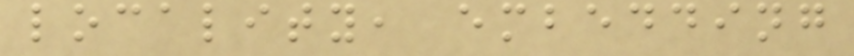locality, embedding
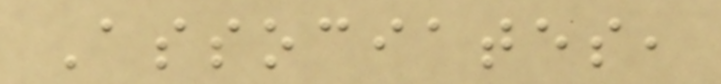Associates,
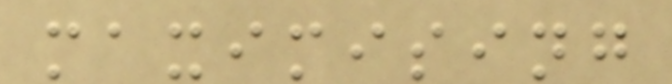maximising
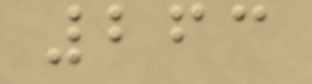263
